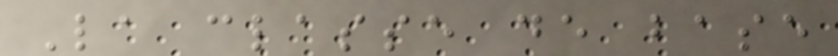La classe de base
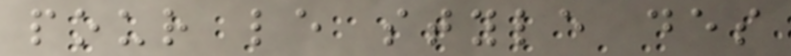pour le style des
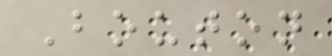Bouton
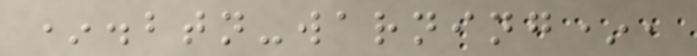*.btn-warning*,
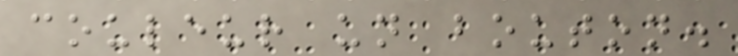couleur un bouton.
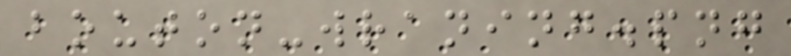bouton-wraning.png
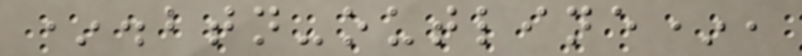*.btn-outline*,
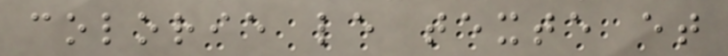colorie le texte et
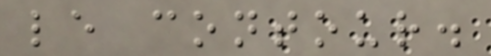le contour.
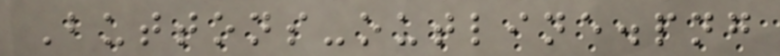Buttons-outline.png
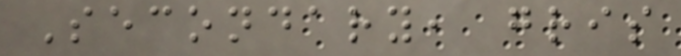Secondary, gris
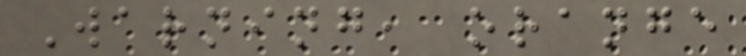Warning, orange
